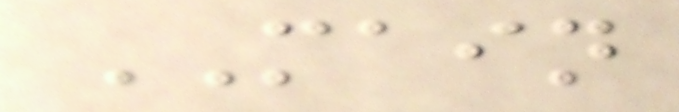MAIN
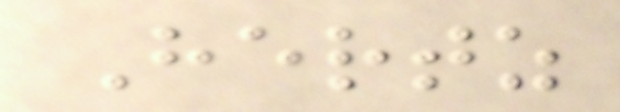Hertz
